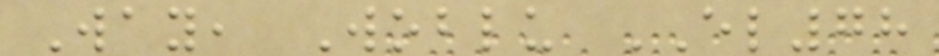Way, Woblu EL78
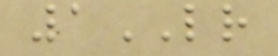1LR
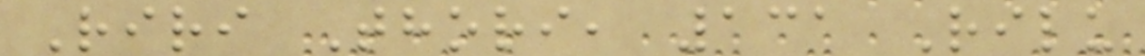Riri Thori, 131 Rilu
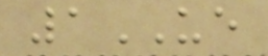1UE
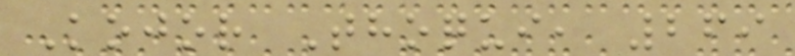Kojor Thoqui, 269
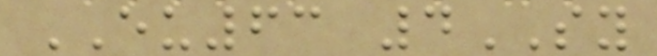EU63 4SY
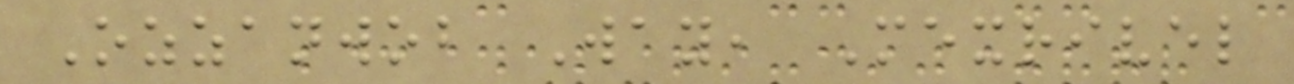Ozzanwob Way, Mexrivel
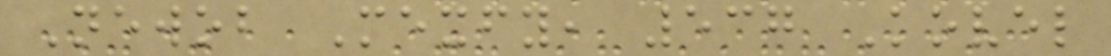Newob Mexfy, 537 Kovel
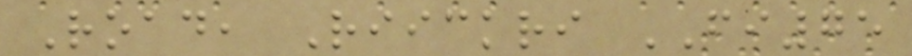Road, Riickri FI75
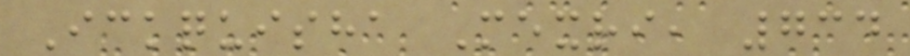Ickquisha Mexri, 734
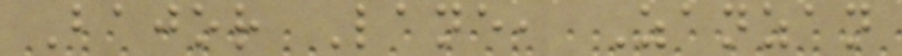Bajor Lane, Zanzan
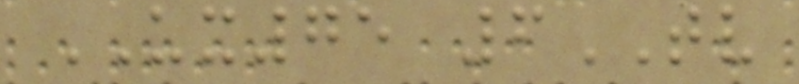UX75 6TV
